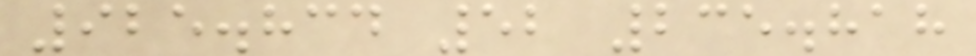925.834 52 235.818
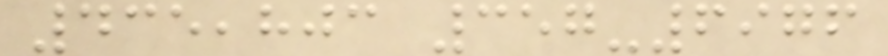435,803 357-6976
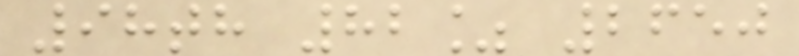98th 82% 2650
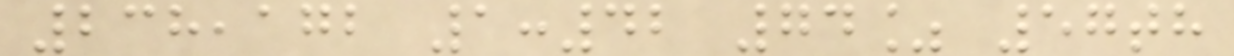238,172 1:42 74% 57th
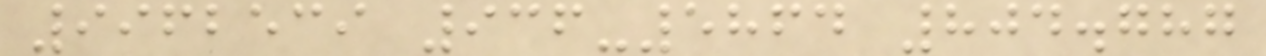9962539 936-5864 804.787
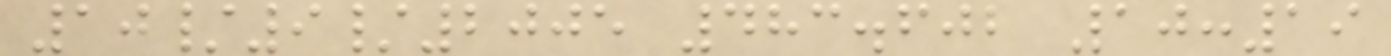10/9/2005 483.602 10:19
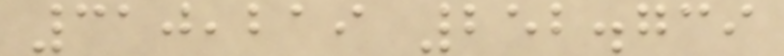310,219 252.739
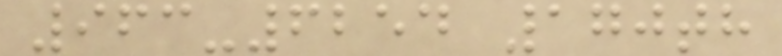963-6254 170th
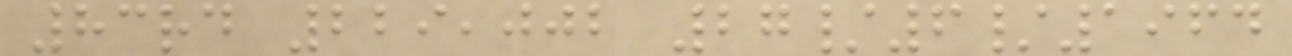83rd 229,002 27/6/1964
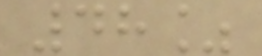48%
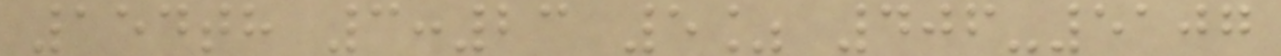154th 3:23 5% 406-5107
